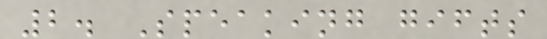2. Speaking gifts
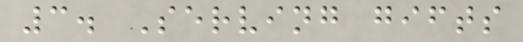3. Serving gifts
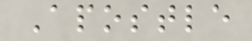Apostle
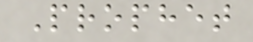Prophet
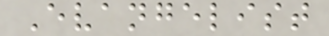Evangelist
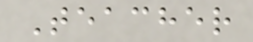Teacher
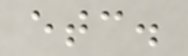etc.
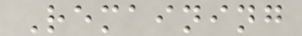Remaining
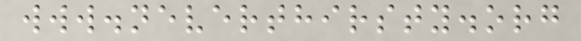www.neverthirsty.org
